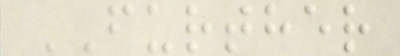FURTHER
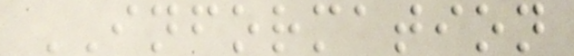INFORMATION
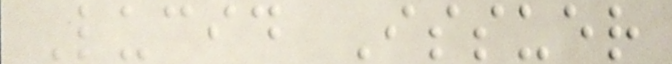Lucid Issuer
